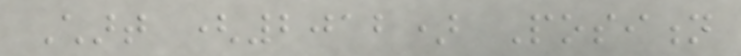Chart (2012) Position
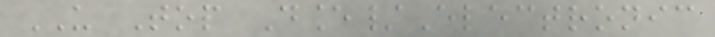US Top Dance/Electronic
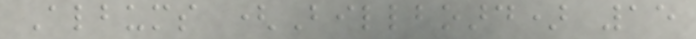Albums (Billboard) 15
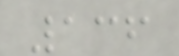136
